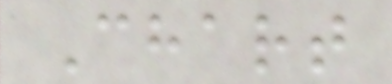Chart
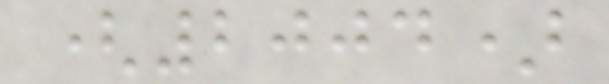(2004)
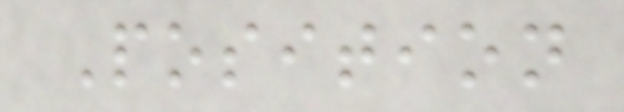Position
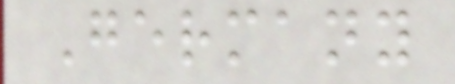Germany
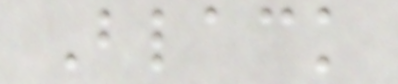Black
